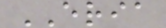ERIA
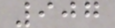907
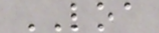LOA
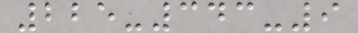225-343-9
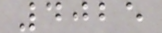4025
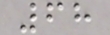68
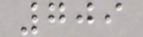709
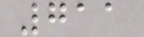711
